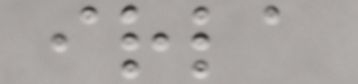irla
